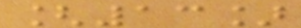[13]
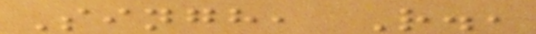Singh, R.,
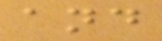and
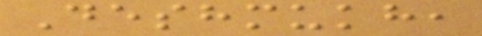Deshmukh,
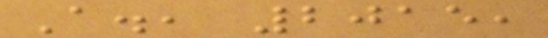A., 2015,
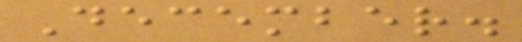December.
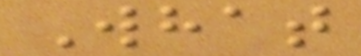What
